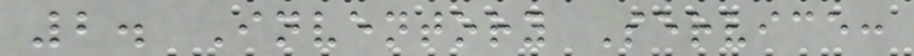2. Inventory Service:
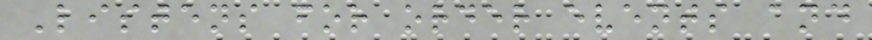Listens for order events and
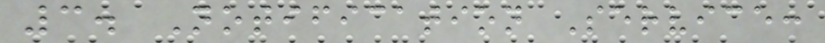3. Notification Service:
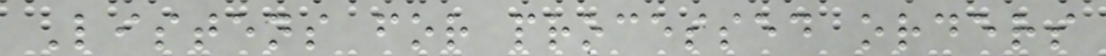Listens for processed orders
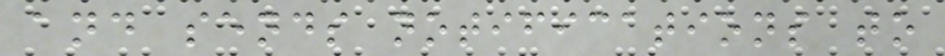and sends notifications to
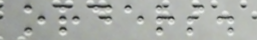orders.
